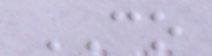CO
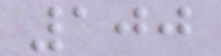100
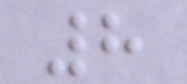8
